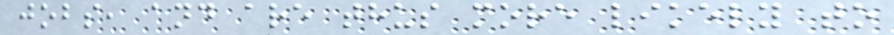jobs, and are thus more likely to
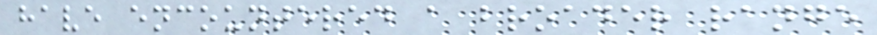have encountered a broader range
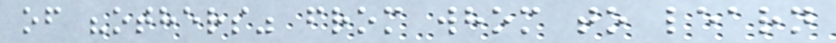of "others" from whom to learn
